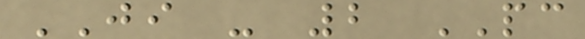JI - 2 PC
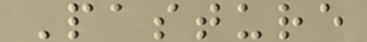Pasture
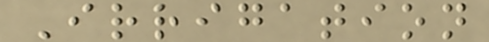Irrigation
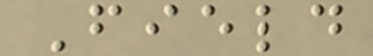Field
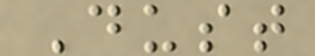Dust
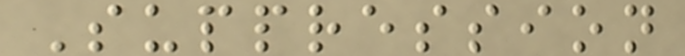Suppression
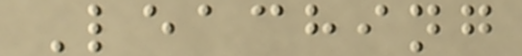Leaching
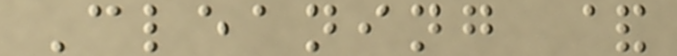Cleaning &
